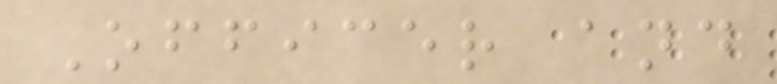Officer and
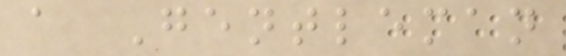a Gentleman
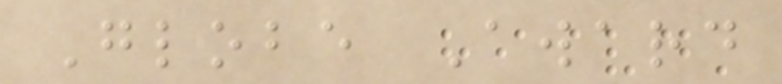Globe Award
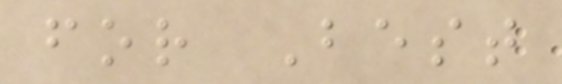for Best
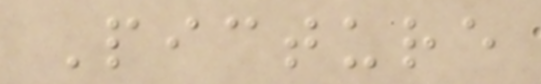Picture
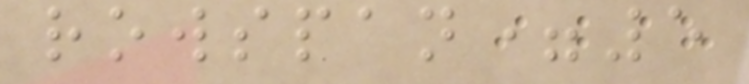rowspan=5
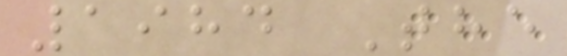1984 The
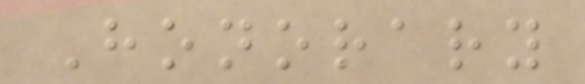Honorary
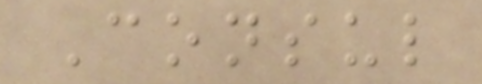Consul
